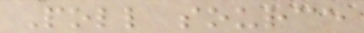Poll source
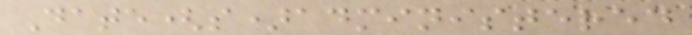Date(s)administered
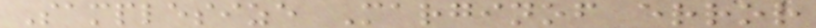Samplesize Marginof error
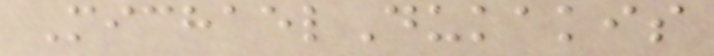MichaelDukakis
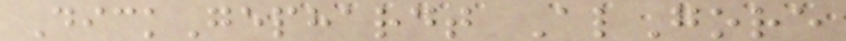DickGephardt AlGore
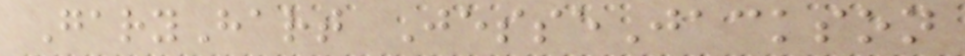GaryHart JesseJackson
